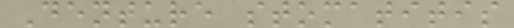Denture stomatitis
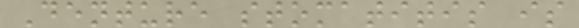Denture stomatitis is
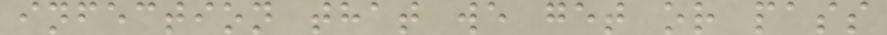infection that we get or pass
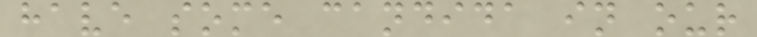have some candida in our
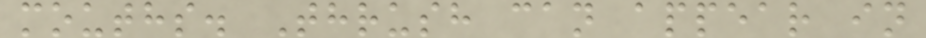mouths. Thrush can appear in
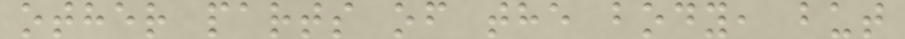other parts of the body, but
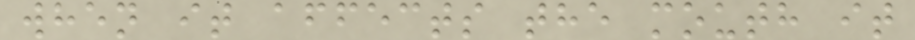when it affects the mouth it
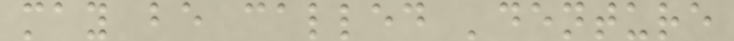may be called 'denture
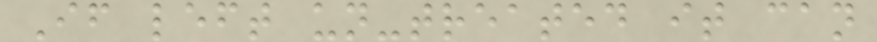If left un-treated it can
